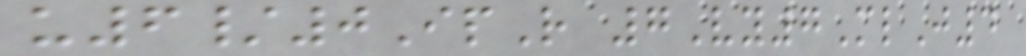u6/0IpR 7Vy7MlJ4
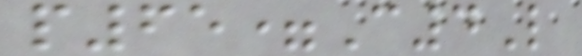p65=C4L
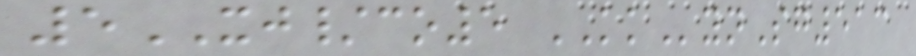5XJ/co5 KKynSg513
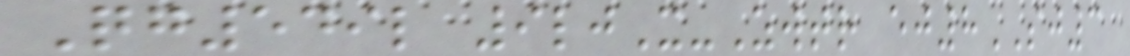Qg549l 9ljX-Zwtr ej8SJ3
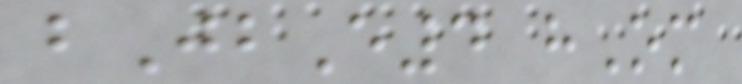bJbE4 hOm
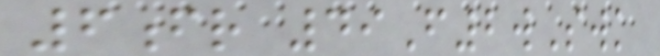6fr 49F2wSwk
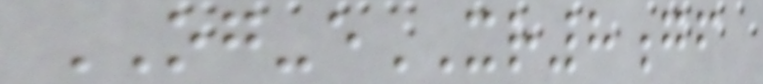OG-eXR8gf
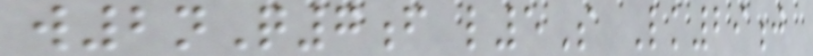w2nQ7f l5S Lk29j
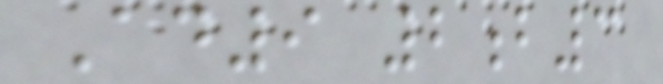Ad9 2b3
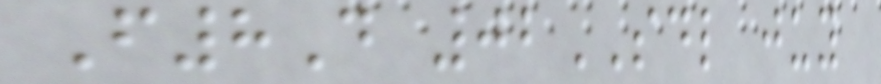F8D 02SDL juy
